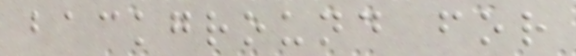background for
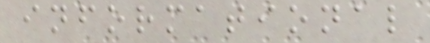informational
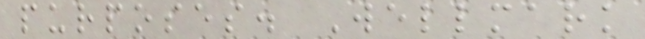purposes. Wellmark
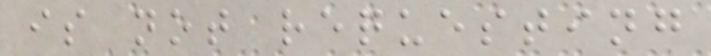is not requesting
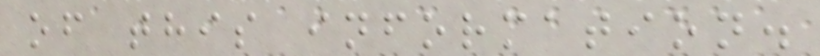of this information.
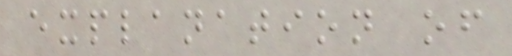explanation of
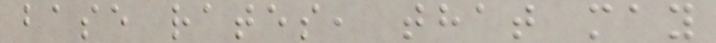base rates, that may
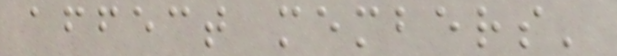affect members'
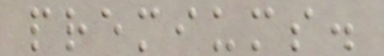premiums.
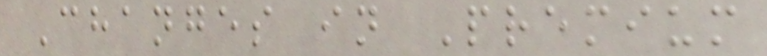Changes in Premium
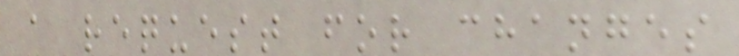a request for changes
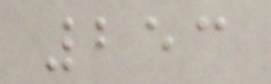253
